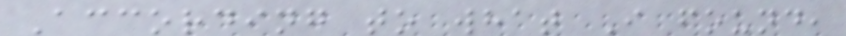According to what I found,
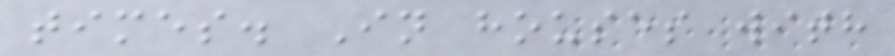times. In houses with
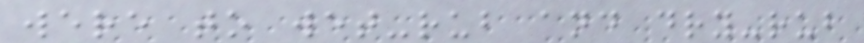were to wet-rub and dry-rub
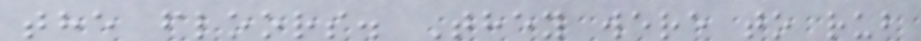the floors. They were to rub
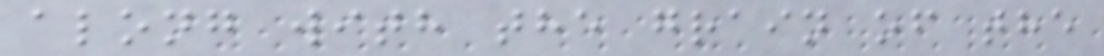along with the grain of the
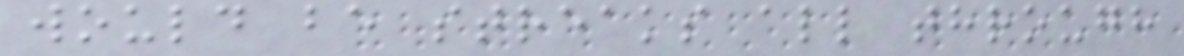would be streaks all through
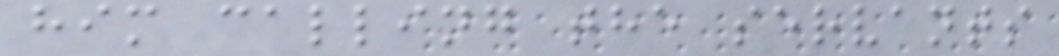him calling the servants
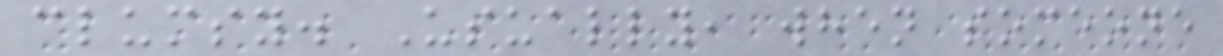clumsy. Usually, when someone
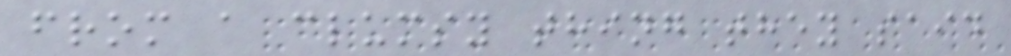from a clumsy thing they said
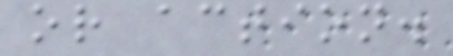or action.
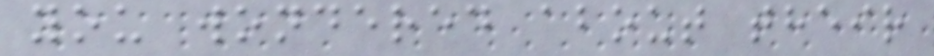you wondered about their
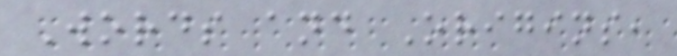Words and Origins,
